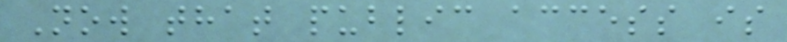Now that public access is
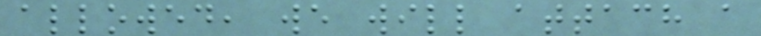allowed, we will attach a
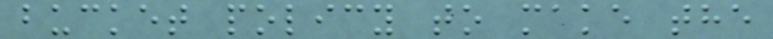bucket policy to make the
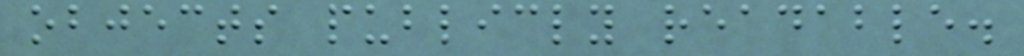objects publicly readable.
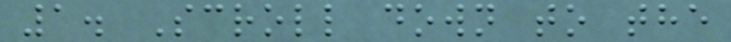1. Scroll down to the
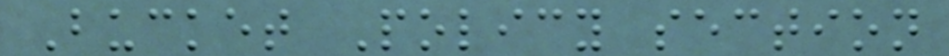Bucket Policy section
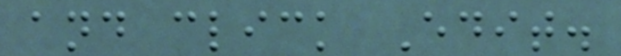and click Edit.
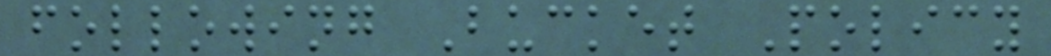following Bucket Policy
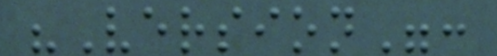"Version":
